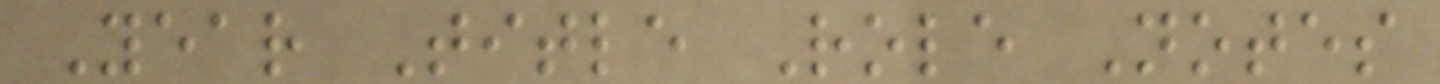Year Title Role Notes
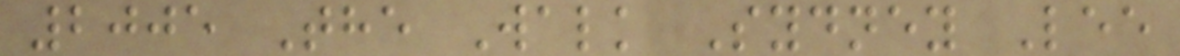2005 The Walk Sydney Lee
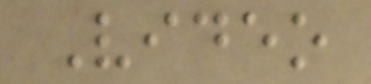Video
